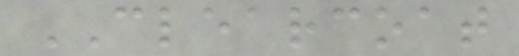CLEARCOAT
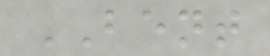BENT
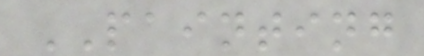PAINTING
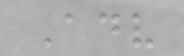Adv
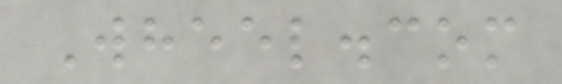Wheel.com
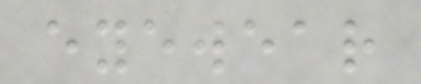eyewear
